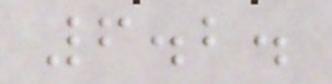6.2.
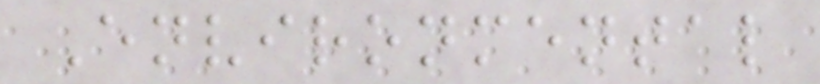Environmental
